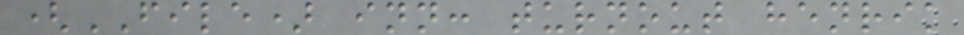(FILE) inn: turnout henrik
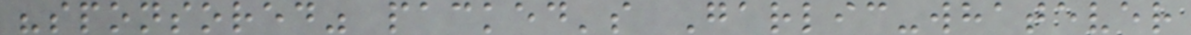"sponsored" packed's Garlic-whatever
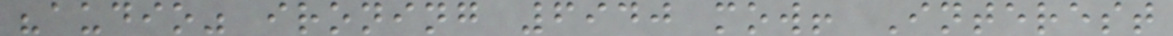"audio" ironing 6940 mow! Interest
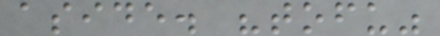aside. "tofu"
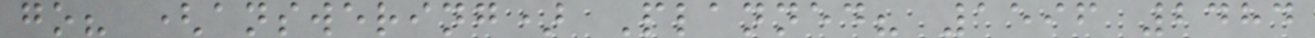go? (answering) Planned? 1596 2484
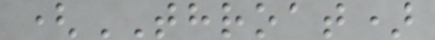(THROAT)
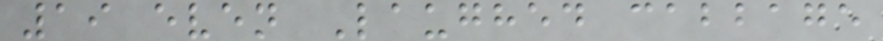19 even Laughed cabbage
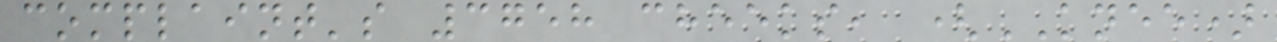complaint's 3758 cheeks, (KNEE)
